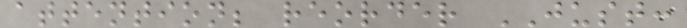attention; reorder JUST:
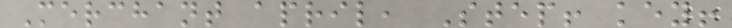Merchant april, Step! key!
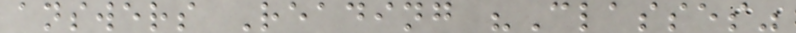answers Reading "Classes"
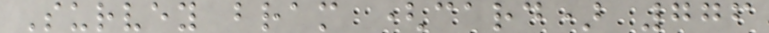Survey bram (card) 776
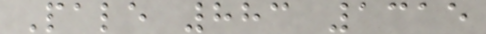Pale 883 1315
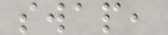swap,
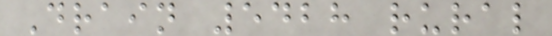Drain 5428 rural
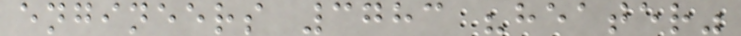engineers 3783 "heater"
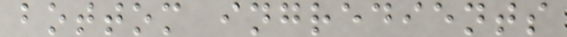bottom ingredients
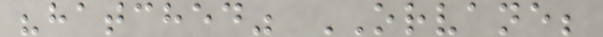"hatched" ORVANE;
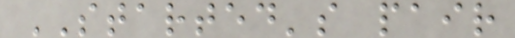STARTED's pair
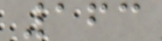163
